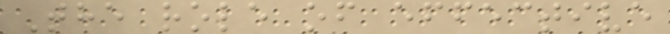The role of effective
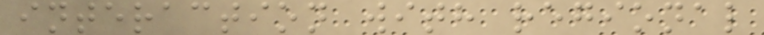interaction with regional
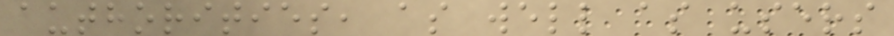authorities, as well as users
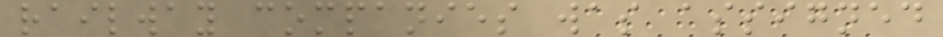railway companies was assigned
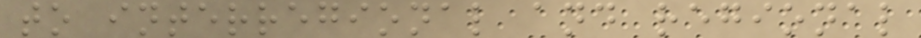to interregional and regional
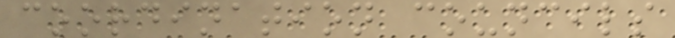coordination councils
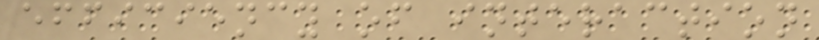efficiency of interaction
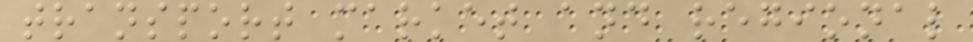transport market and regional
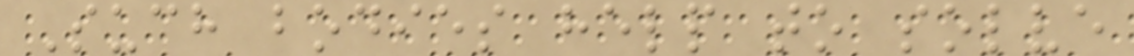Such bodies help to solve
